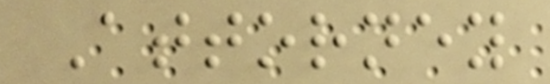Attorney
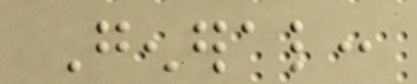General:
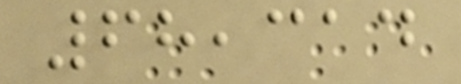68,314
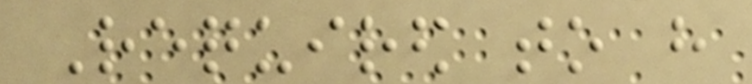Required to have
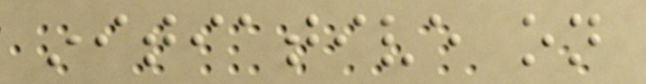initiative on
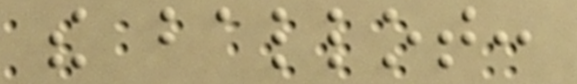the ballot:
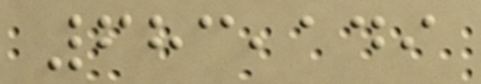683,149
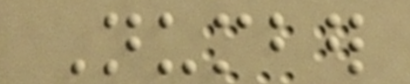Number
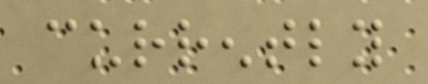currently
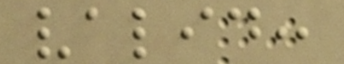valid:
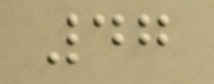47
